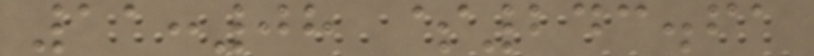11:08 $243.61
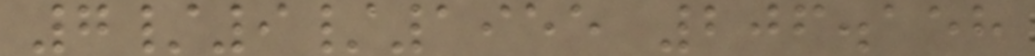7/9/1955 206.158
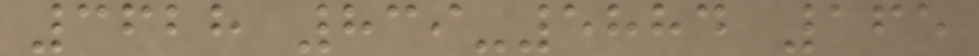3628 839-5884 165
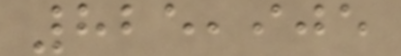825,905
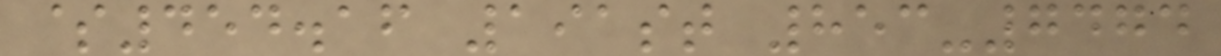$454.16 191st 853-7474
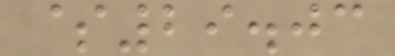$29.03
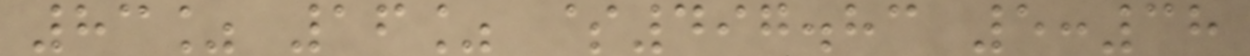83% 16% $497.83 5:38
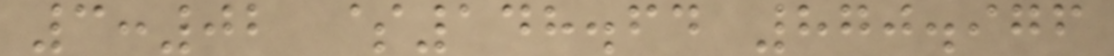3:02 $148.64 870.976
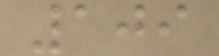109
